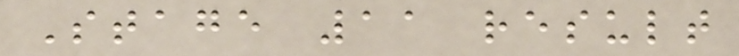Stage 11 result
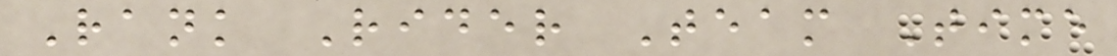Rank Rider Team Time
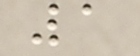1
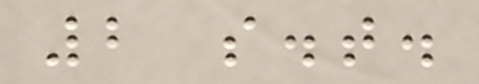2 s.t.
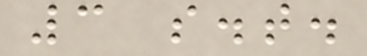3 s.t.
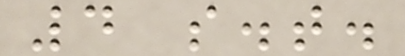4 s.t.
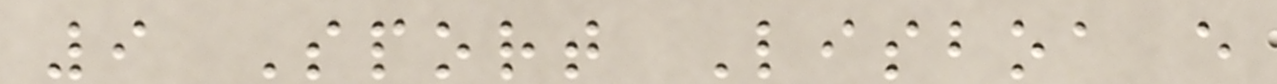9 Sport Lisboa e
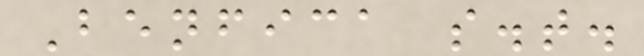Benfica s.t.
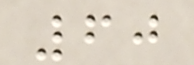60
